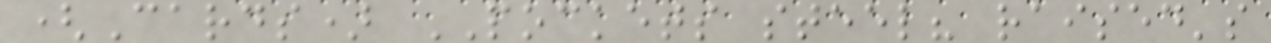(Cards) POCKETS steel? raised's
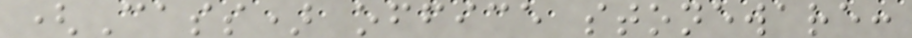(Cass) office stoneware:
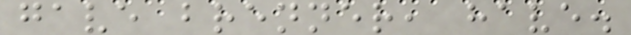gave brenner, have.
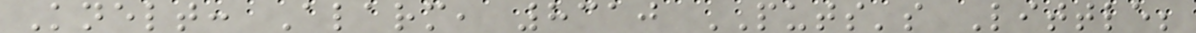Knelt: Alarm, 8310 PUTS's Little;
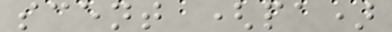scent (pa)
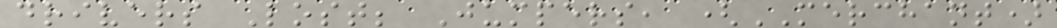drivers Lost; Jumpers, (MERCHANT)
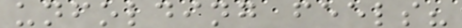unfolding feels?
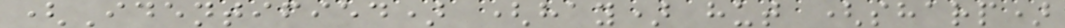(Identified) (hay) hut (sharp)
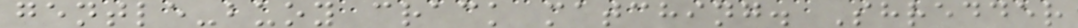gentle-buoy crack matching. Shredder
